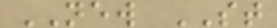NEW ST
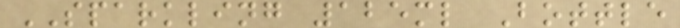SPARKLING 125ml Bottle
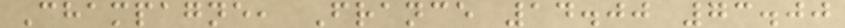Champagne, France 14.00 73.00
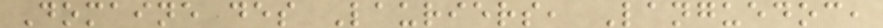Domaine des Lauriers, Languedoc,
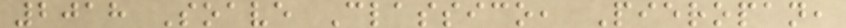2018 Soave Classico, Pieropan,
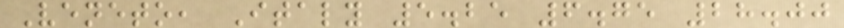Veneto, Italy 5.25 6.75 28.00
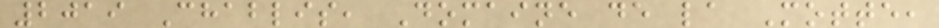2019 Chablis, Domaine de la Motte,
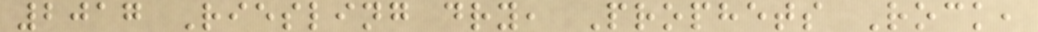2017 Riesling dry, Prophets Rock,
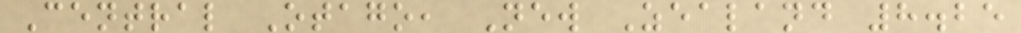Central Otago, New Zealand 8.25
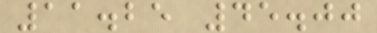11.25 45.00
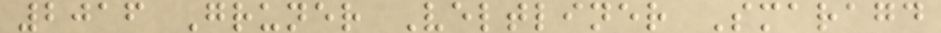2016 Gruner Veltliner Smaragd
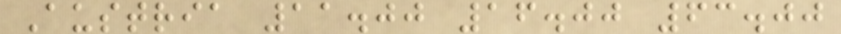Austria 11.00 16.00 63.00
